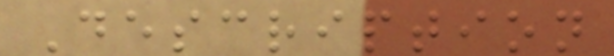Description
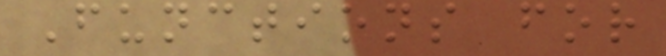Functions for
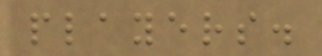players.
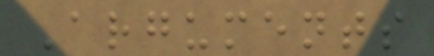Arguments
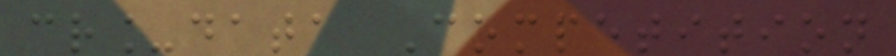cr_data Competition
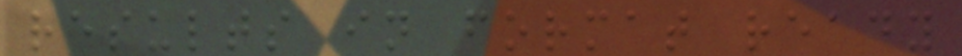results in format ready
